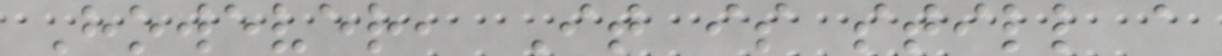However, It is still a
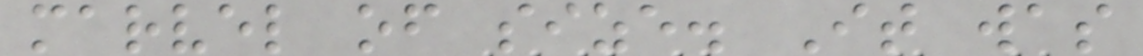marvel of size. It was
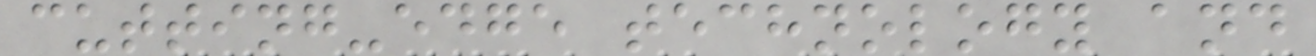cutting-edge technology and
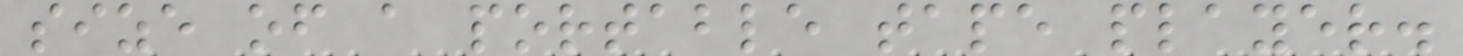size of a portable tape player.
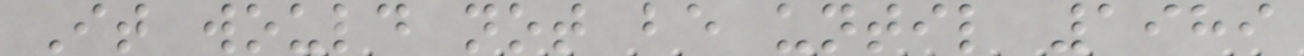It would not be until 1989
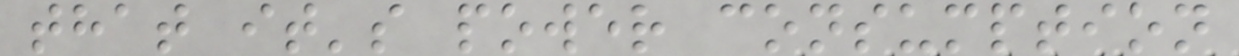that it's power consumption
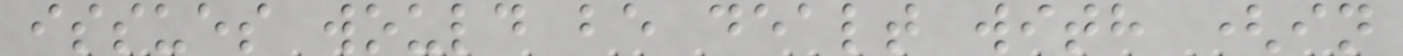issues would be dealt with (in
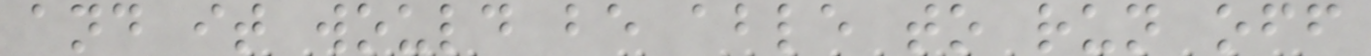and it would be able to run off
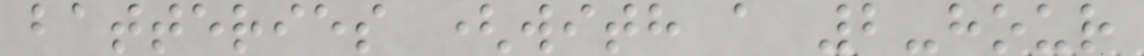batteries (with a 2-hour
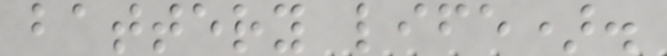battery life).
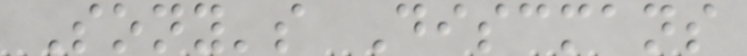Sony's Discmans
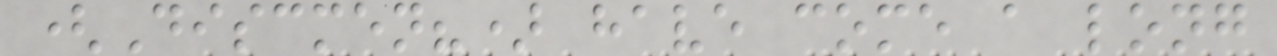(Discmen?) have come a long
